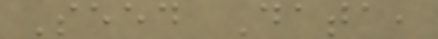Seed Data,
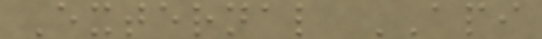External API
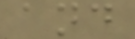and
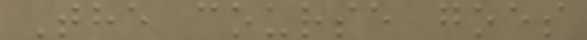The course goes
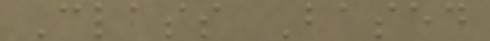Class Based
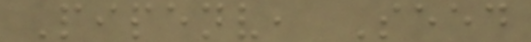Pipenv, Seed
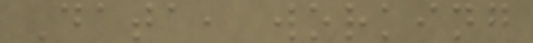Data, working
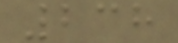238
